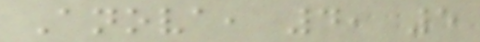Anova, 4, 5
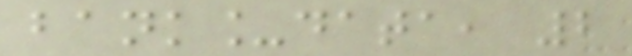bank_data, 2
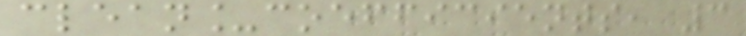clean_coefficients, 3
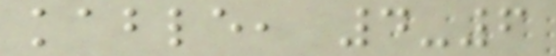kable, 4-6
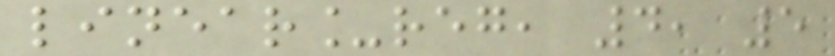linear_reg, 4, 5
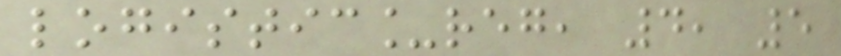logistic_reg, 4, 5
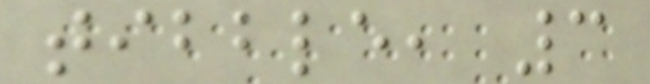tibble, 3
